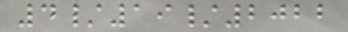4/19/2022
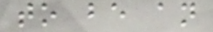to be an
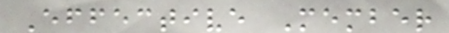Effective Member
